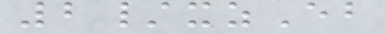2/xzEb
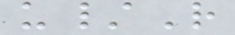u/R
